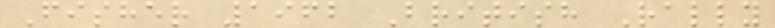Fisher 1962 British Rally
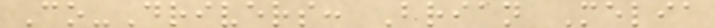Co-Drivers: Brian Melia
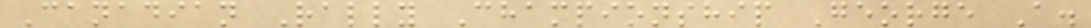Canadian Rally Championship George A.
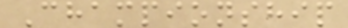Championship
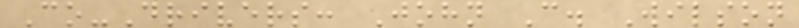Co-Drivers: John C. Wilson
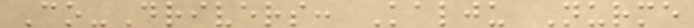Co-Drivers: Kalju Nurme
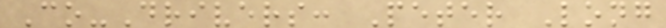Co-Drivers: Peter Long
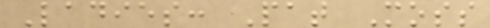Ladies: Pat Moss
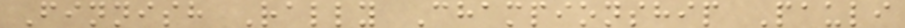Finnish Rally Championship Pauli
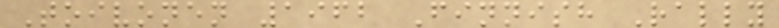Toivonen 1962 Finnish Rally
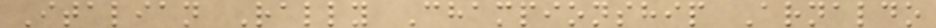Italian Rally Championship Arnaldo
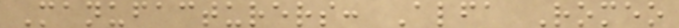Manufacturers: Alfa Romeo
